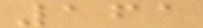161
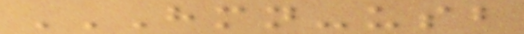HMN-USB
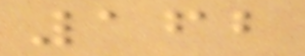162
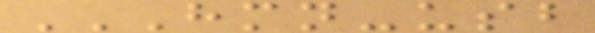HMN-USB
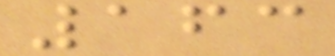163
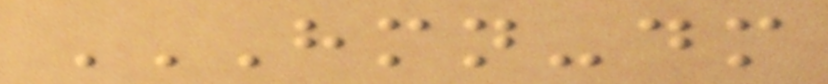HMN-DM
